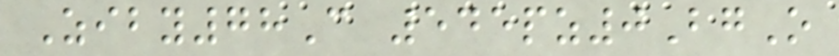Ziby78C 545pz0BgO
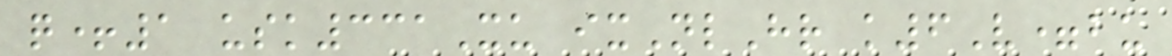q+1 usk331Xu ixNlHr k6V=bu
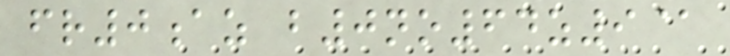fr0az b0no64z9@
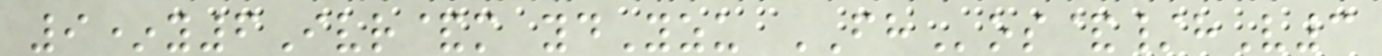9*y6Ivr&m ydYzu FHos&/hV3
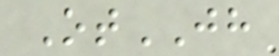OtJH
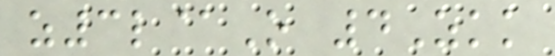z3l@O 4Zkk
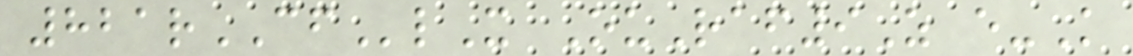821rCFlX OuRaf9Z e-K
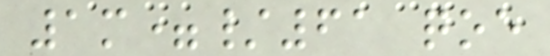1m=/61 qoe
